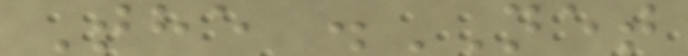The .NET
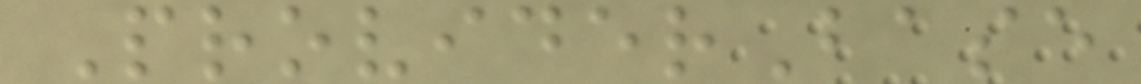ProviderBase
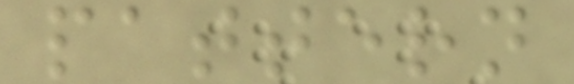pattern
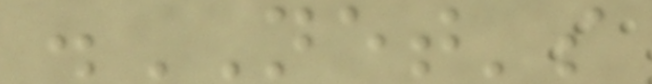.NET's
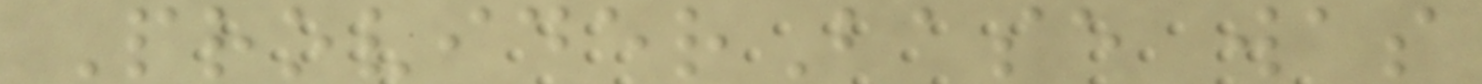ProviderBase was
